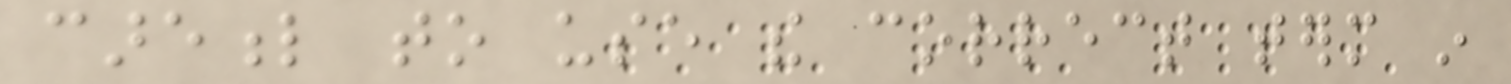careful to use the correct term in
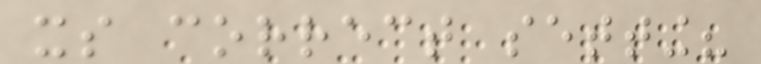its correct setting?
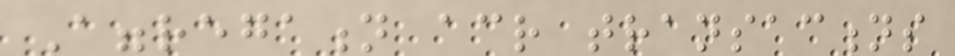Aggregation across transactions
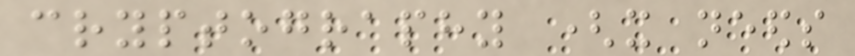cryptography (it needs
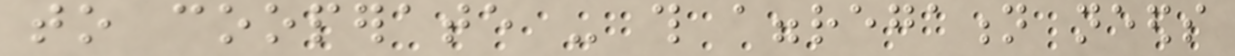to cooperate - this aggregation needs
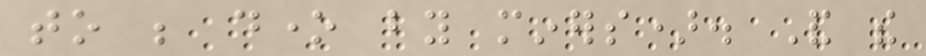to be done by miners). And the
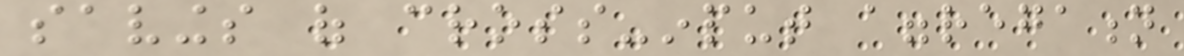savings of cross-input aggregation
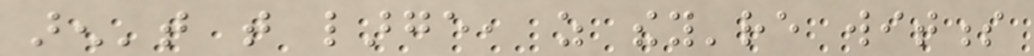aren't that large, as they're witness
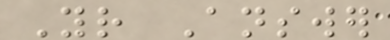Your Answer
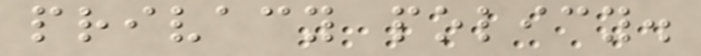privacy policy.
